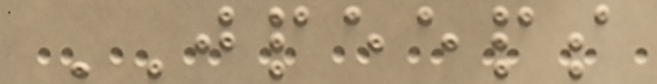JPEEPS
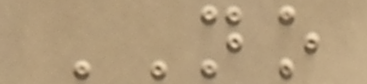NO
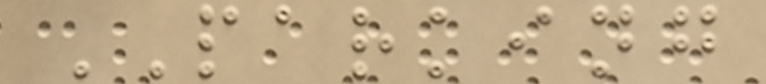PARKING
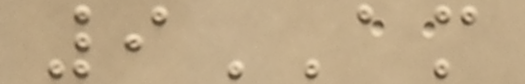9AM
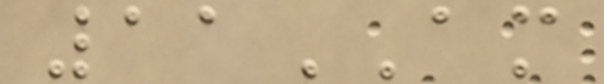11AM
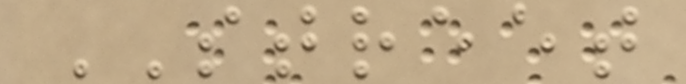STREET
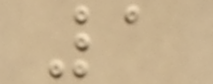1
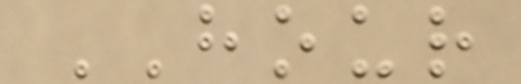HOUR
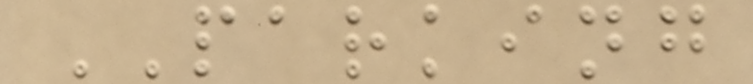PARKING
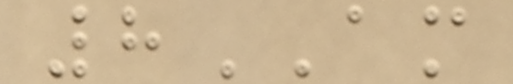8AM
